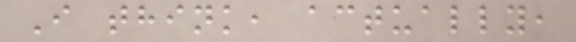I think, actually,
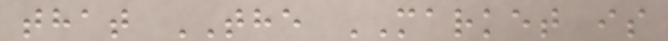that THE MARKET is
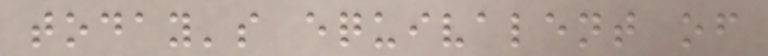today's equivalent of
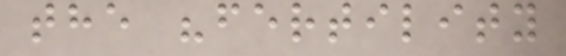the "fertility
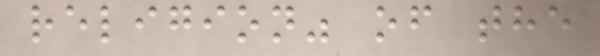religion" of the
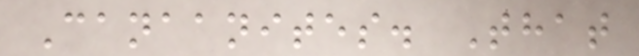Canaanites. That
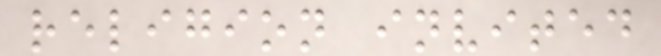religion invited
